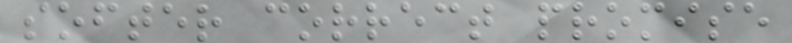softer correct promise
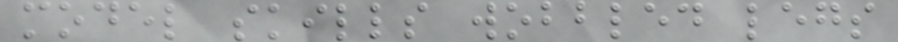model skills wobbled legs
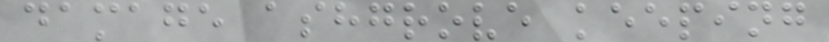damage ashgrove keeping
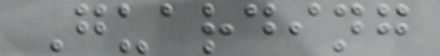Guarding
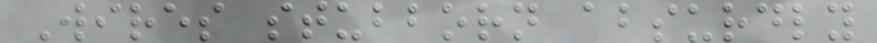Wires stubborn absurdly
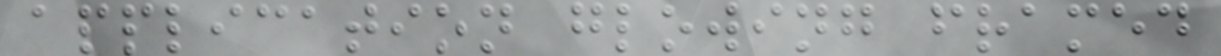application glowing framed
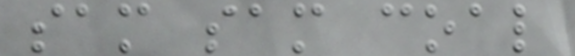sam sam coal
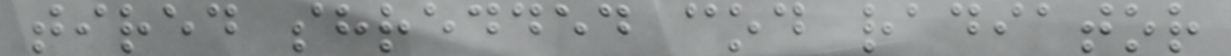tired shredded cod radiator
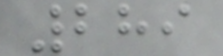289
